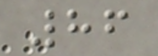86
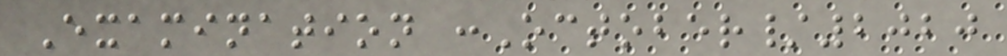Examination :October/2020
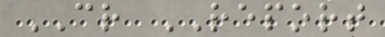CR REPORT
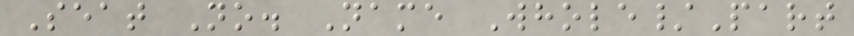Seat No. Name Whole/Part
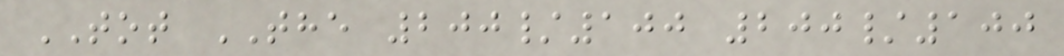TOT THE 200/100 200/100
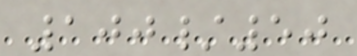100/50
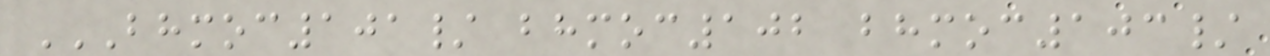BHMOC101/ BHMOC102 BHMOC103/
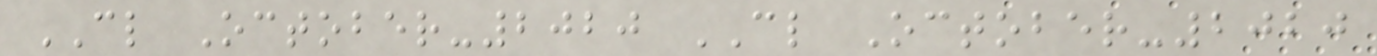CL October-2020 CL October-2020
